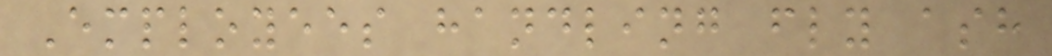Employees handling fly ash
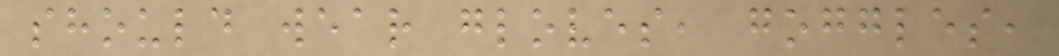should wear gloves, goggles,
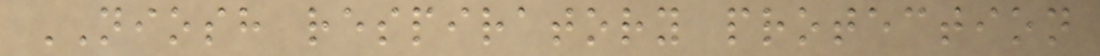NIOSH respiratory protection
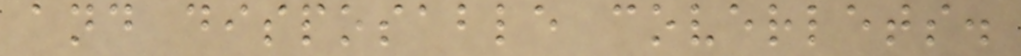and disposable coverlets.
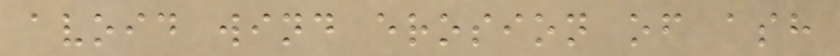avoid wind erosion of ash
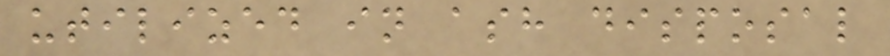utilized in ash disposal
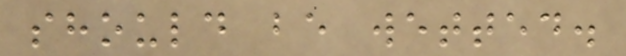should be wetted.
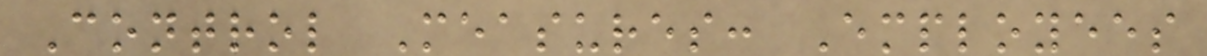Control Measures: Employees
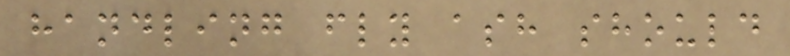handling fly ash should
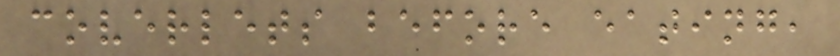coverlets before eating,
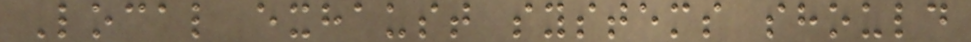Local exhaust systems should
